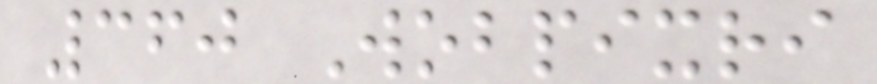360 Wobpixri
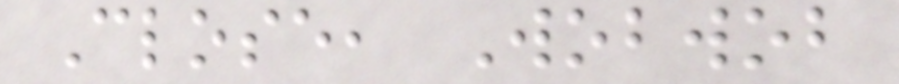Close, Wobwob
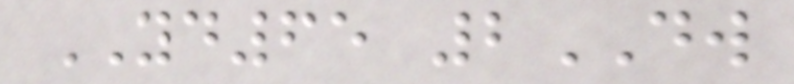YD65 2DW
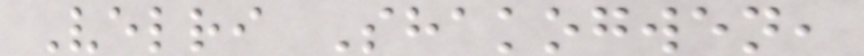Velri Shakogwen,
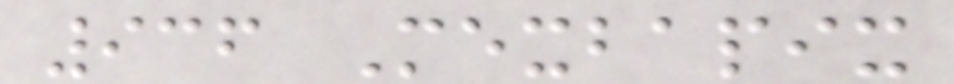936 Mexbapix
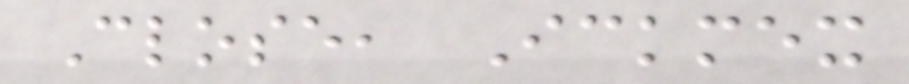Close, Ickmex
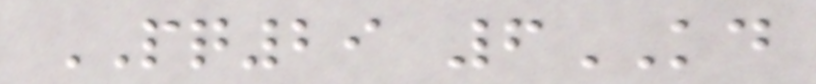PQ29 6KD
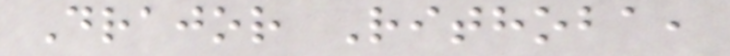Drajor Rithoba,
